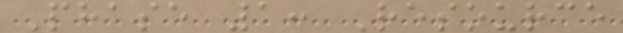Phase 1: Resource
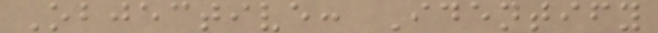Objective: Identify
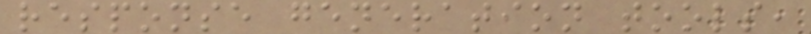response generation tools,
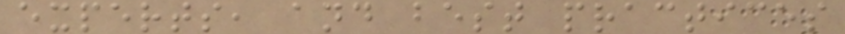experts, and best practices
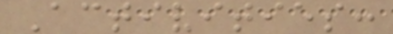Activities:
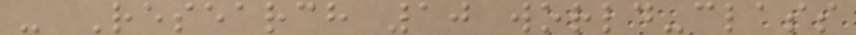- Research 10 world-class
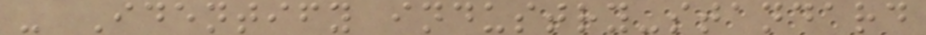- Identify industry-standard
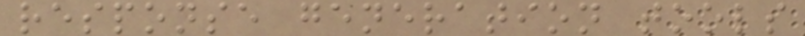response generation tools
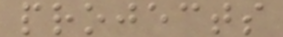projects
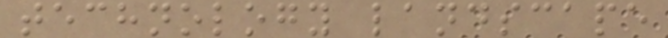technology landscape
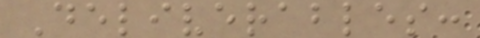Deliverables:
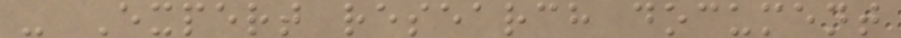- Expert research document
